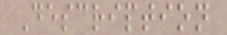Description
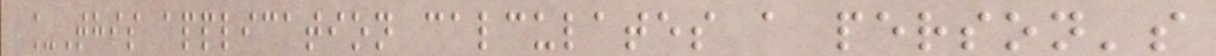_This application calculates a person's
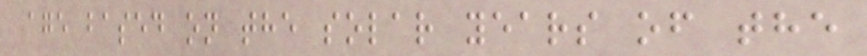age based on the solar years of the
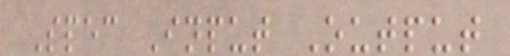Spec Input Output
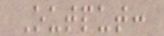Output:
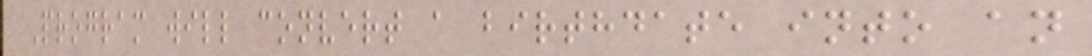Program will convert a birthdate into an
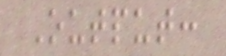Output:
